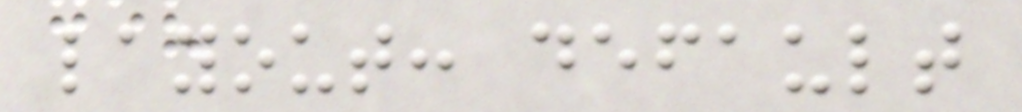layout: default
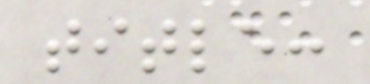title:
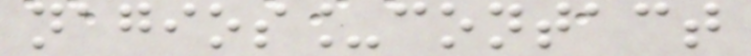nagios_contact
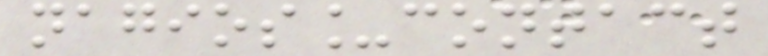nagios_contact
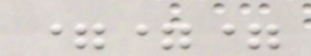===
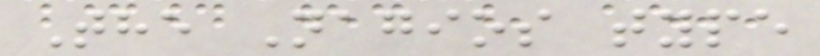The Nagios type
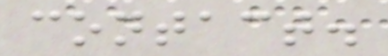contact.
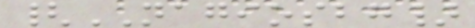{NAGIOSBG}
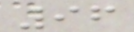96
